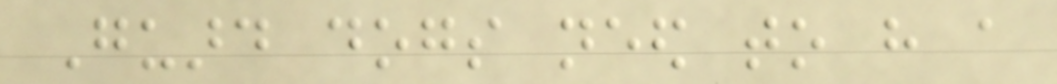Guard dogs need to have a
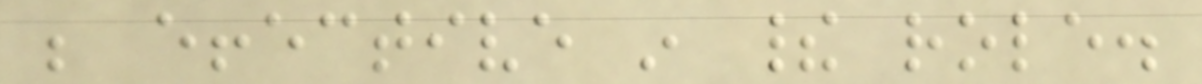be effective in their role.
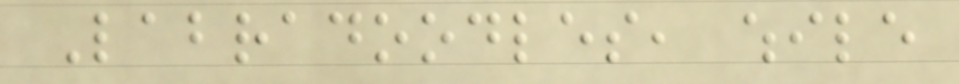Labradoodles, while
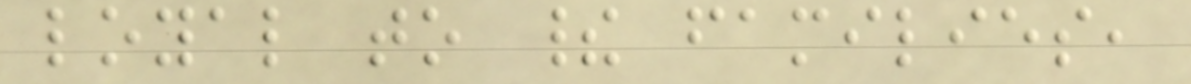loyal to their families,
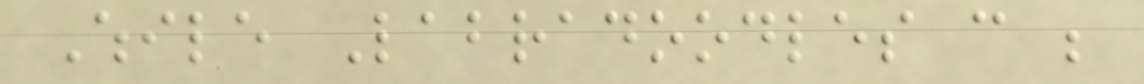While Labradoodles can be
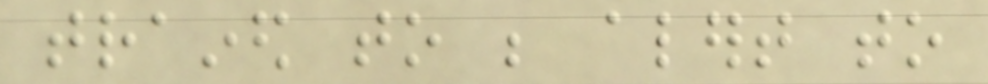trained to be alert to
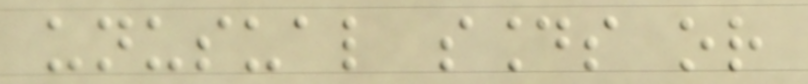unusual sounds or
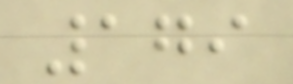179
